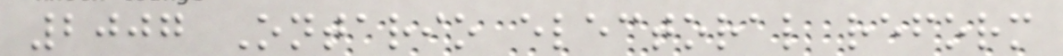2007 Ontario electoral reform
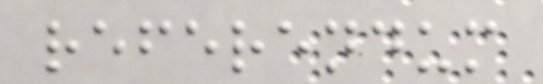referendum
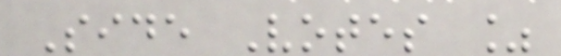Side Votes %
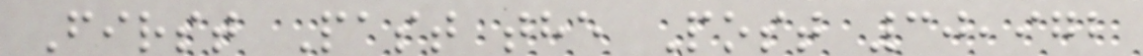First Past the Post 30,972
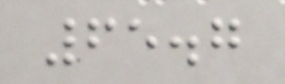65.7
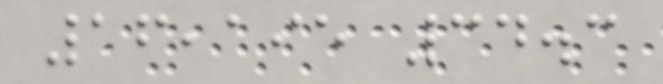16,195 34.3
